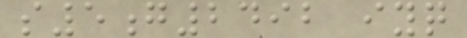s5g2492 iyq
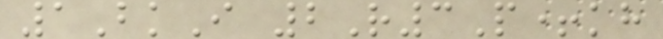1BkI 2R3P+kh
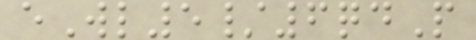eWl5/6qdP
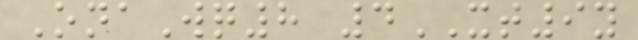OnaWq8 4XT9y
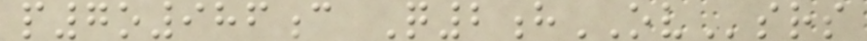p7o986c Q2hOVsrs
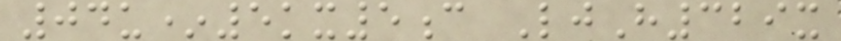04u*5kx5c LjH329x
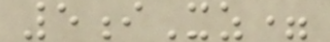5iXz=
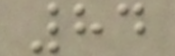84
